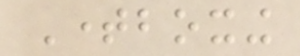Timeboxing
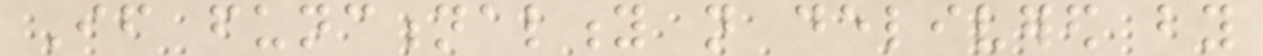If functionality not delivered by
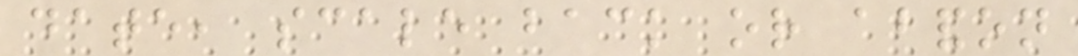date, scale back or abandon
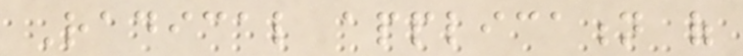Radical application of
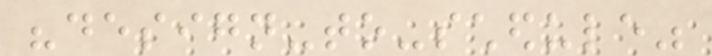"design-to-schedule"
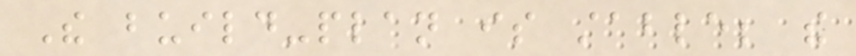The build-plan is stable; the
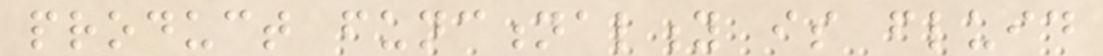product functionality is fluid
